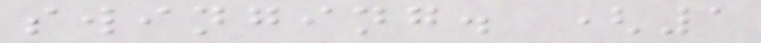swinging. (1
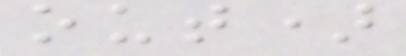out)
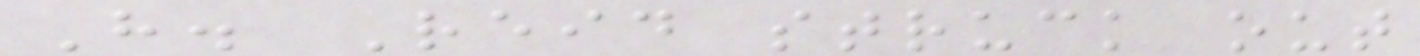H. Reid struck out
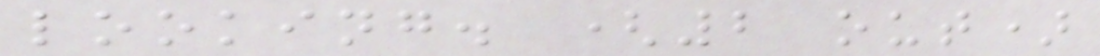looking. (2 out)
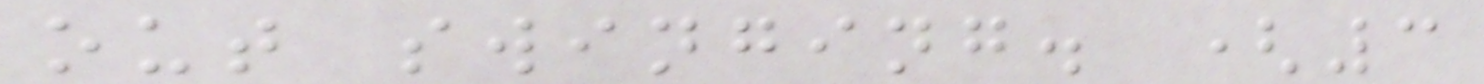out swinging. (3
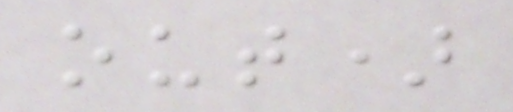out)
